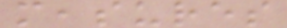measures
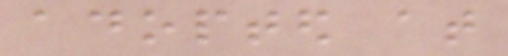adopted at
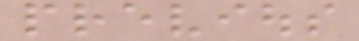previous
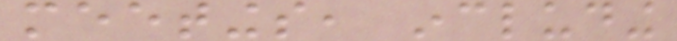meetings, including
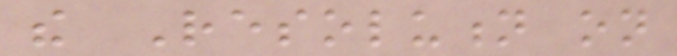the Resolution on
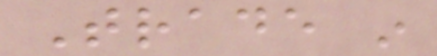Trade in
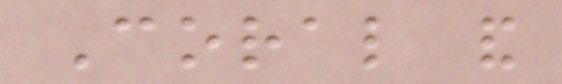Coral and
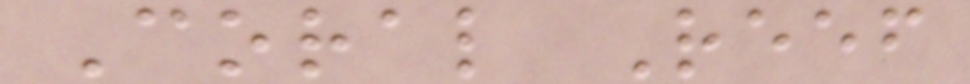Coral Reef
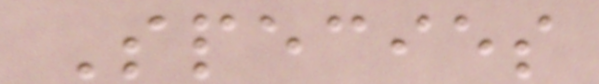Species
